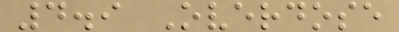4.9 Overdose
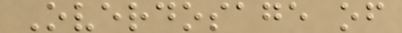Overdosage of
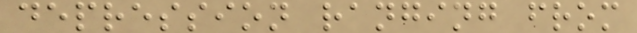depression ranging from
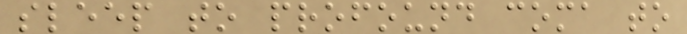sleep to profound coma to
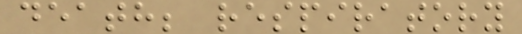death; respiratory
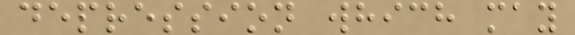depression which may
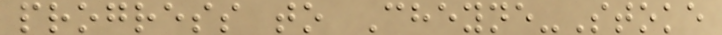progress to Cheyne-Stoke
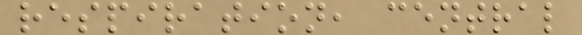respiration, central
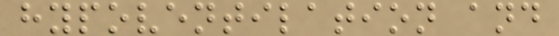hypoventilation and
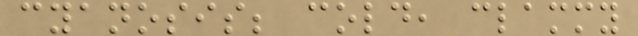cyanosis; cold, clammy
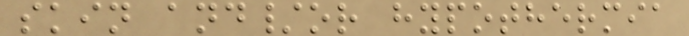skin and/or hypothermia
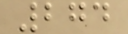274
